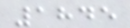1845
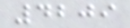4209
